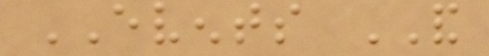EVENTS AND
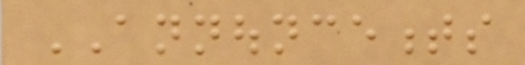ANNOUNCEMENTS
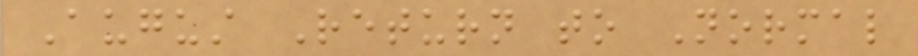August Return to Normal
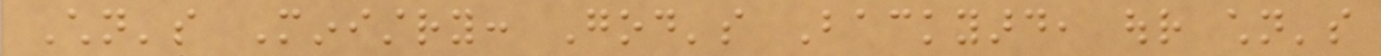Children's Ministry: God's Backyard, our children's
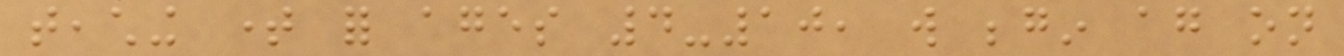teaching time for ages 4-10, will begin again on
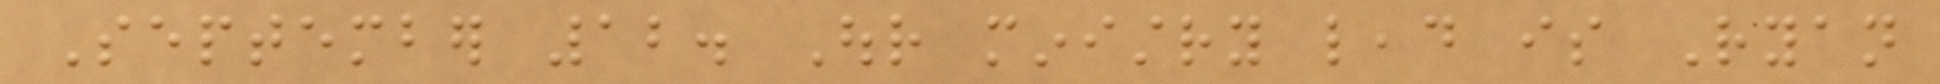September 12. Our ministry lead is Ryan
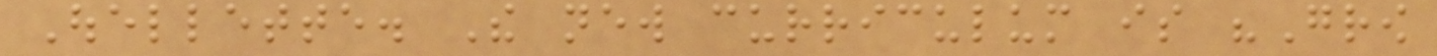Ouellette. The new curriculum is "Grow
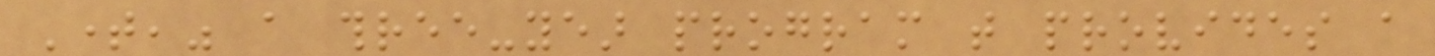Time," a three-year program that provides a
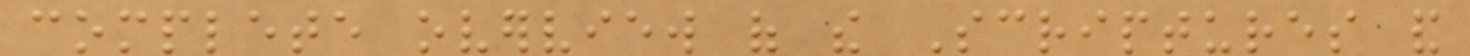complete overview of the Scriptures and
